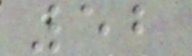52
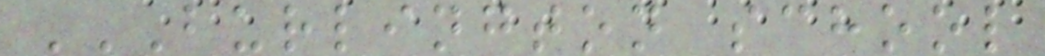BURLINGTON SCHOOL
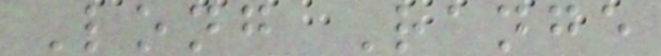Long Range
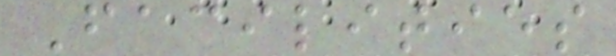Facilities
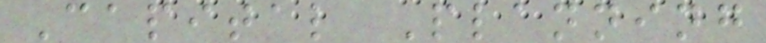Capital Planning
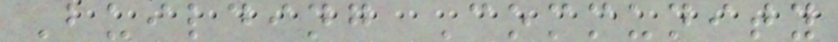Building Community
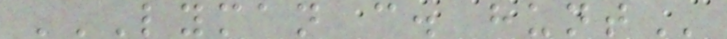LYMAN C. HUNT
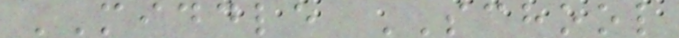MIDDLE SCHOOL
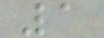1
